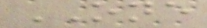ONE
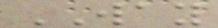WAY
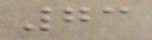73
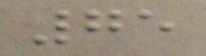75
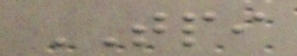TPI
